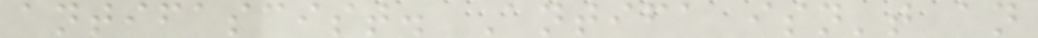antifascist. Antifa isn't an
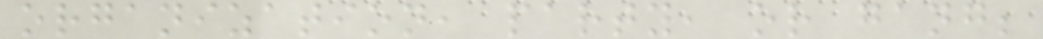organization, party, or gang;
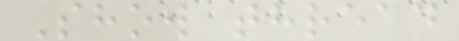Show thread
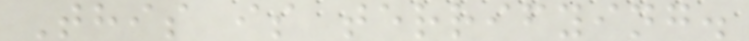This is terrifying.
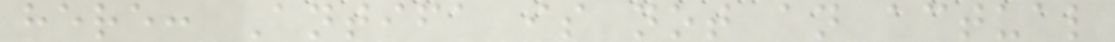here: Antifa is not an actual
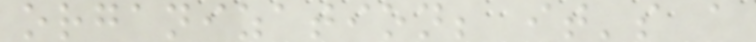organization; it's a
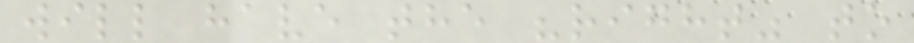will have the "right" to
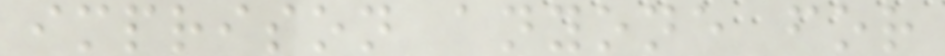imprison anyone for
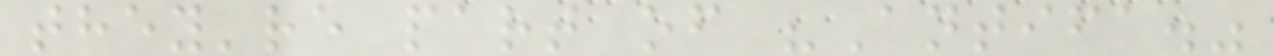they're part of "Antifa."
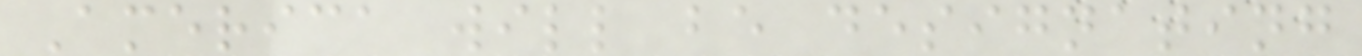America will be designating
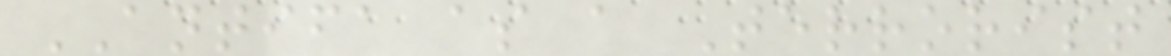ANTIFA as a Terrorist
